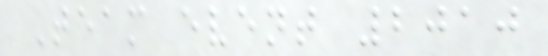Team event 2010
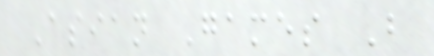Asian Games B
